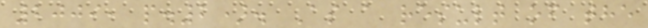2009, p.2). As a result of the
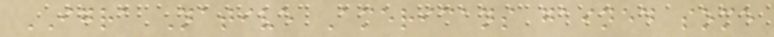IGRA Native Americans gained some
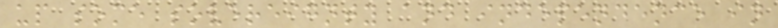up some sovereignty and independence in
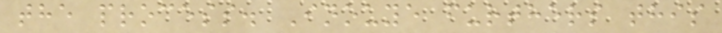the process. Inouye furthers this
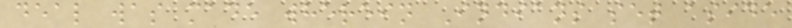deal was made wherein Indians set aside
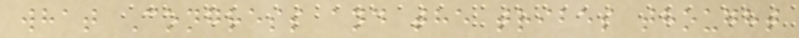what Congress and the tribes thought
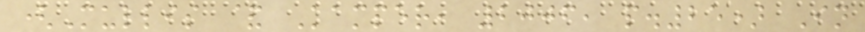(Mullis & Kamper, 2006, p.25) In
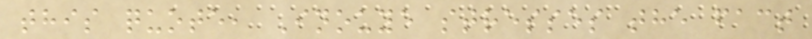this quote, Inouye stresses the fact
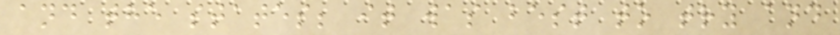and the states; it was best to try and
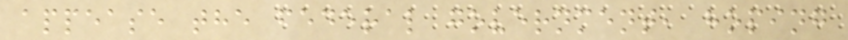appease the federal government, hoping
